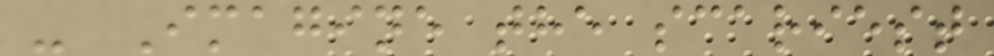- Imagine the scariest
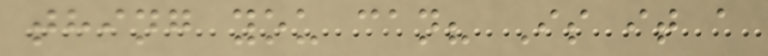thing you can? Is it a
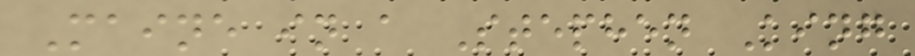Maine in a Stephen King
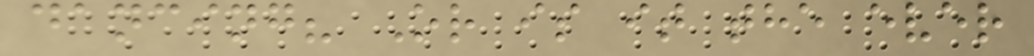dancing? Or is it the ever
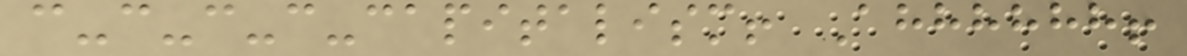c-c-c-c-capitalism! Ahhhhhh!
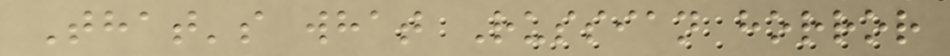That's what Russian horror
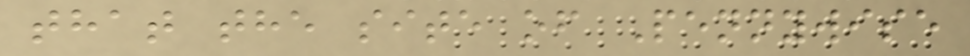that the site of Pennywise
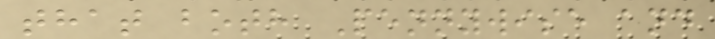that both Pennywise and
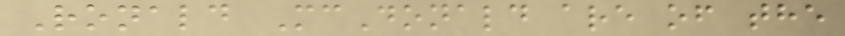Ronald McDonald are of the
